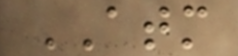ATM
